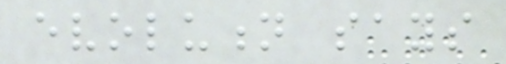evolution says
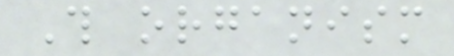This organism
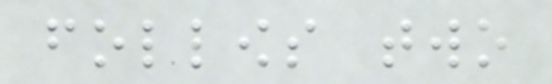follows two
